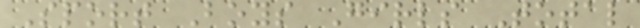Sport Boys Girls Total
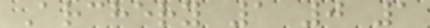Archery 1 0 1
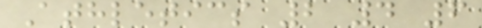Athletics 2 4 6
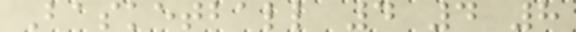Basketball 4 4 8
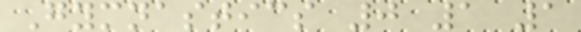Gymnastics 0 1 1
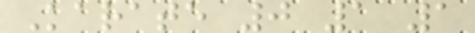Karate 0 1 1
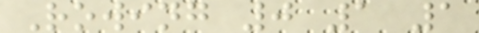Rowing 0 1 1
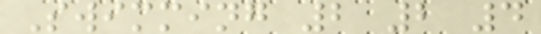Swimming 2 2 4
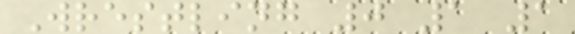Wrestling 0 1 1
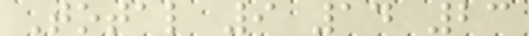Total 9 14 23
